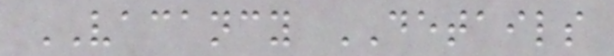VACANCY DETAILS
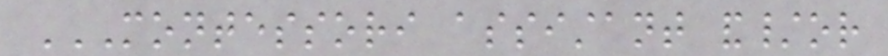MONTESSORI ASSISTANT AND/OR
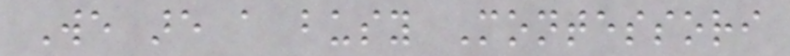We are a busy Montessori
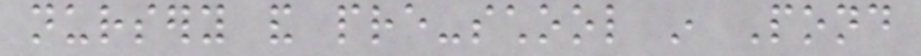nursery and pre-school in Pond
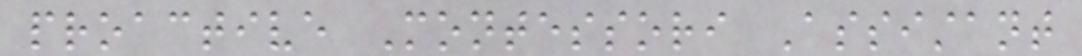proactive Montessori Assistant
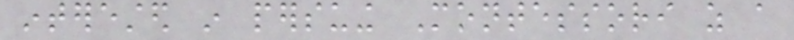interested in persuing Montessori as a
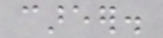career.
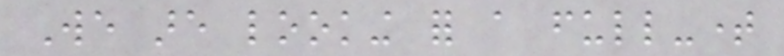We are looking for a full-time
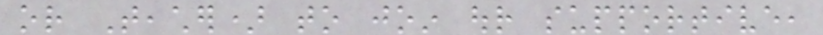or Teacher) to join our supportive,
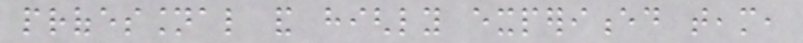professional and highly experienced team,
